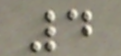4
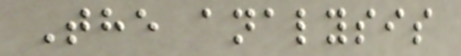The analysis
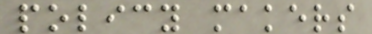policy makers
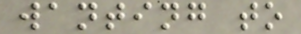wanting to
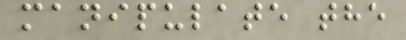manipulate the
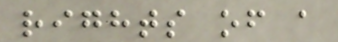rights of a
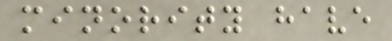minority have
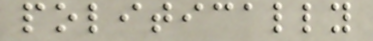politically
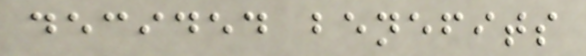decided benefits
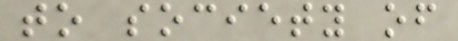to society of
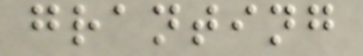granting
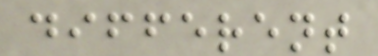different
